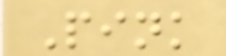Pink
